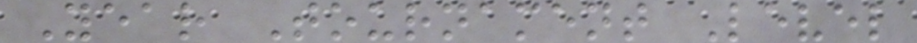Year Tournament Level
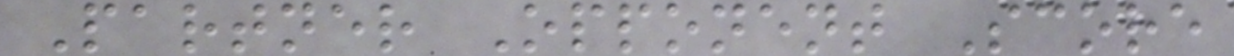Partner Opponent Score
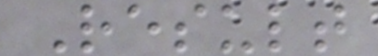Result
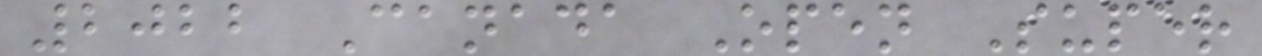2022 Canada Open Super
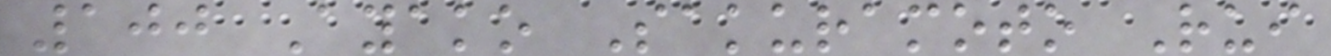100 Ayako Sakuramoto Rui
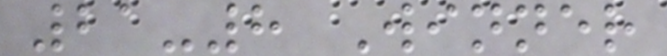21-8 Winner
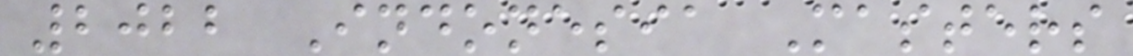2022 Indonesia Masters
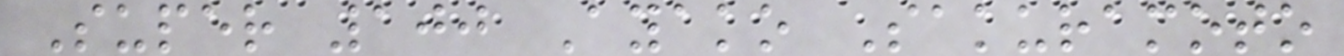Super 100 Ayako Sakuramoto
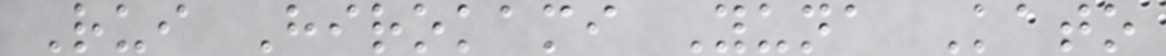Rui Hirokami Yuna Kato
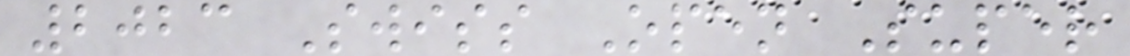2023 Swiss Open Super
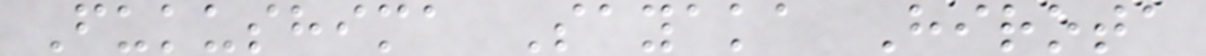Fukushima Sayaka Hirota
